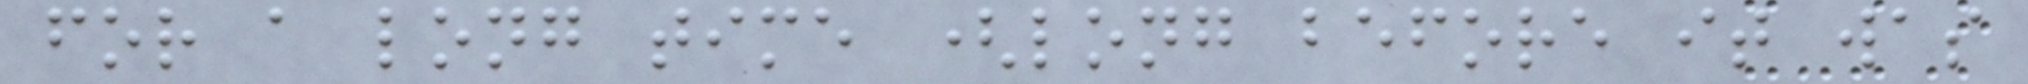for a long time (long before it was
